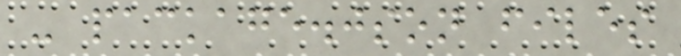- package.json files
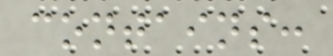contains:
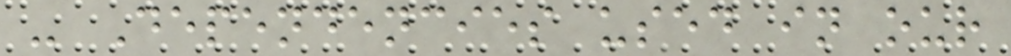- Dependencies used in our
